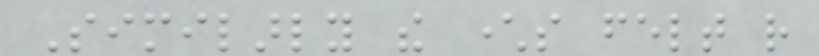Similarly the characters felt rather
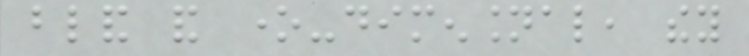bland and one-dimensional, they
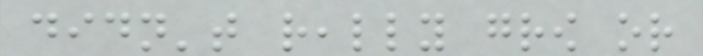didn't really grow or
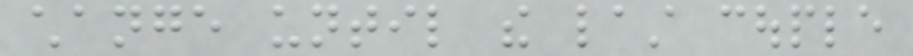change until the last couple
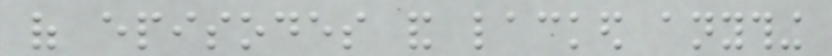of episodes and lacked anything
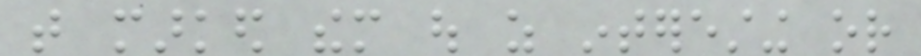that marked them out as interesting or
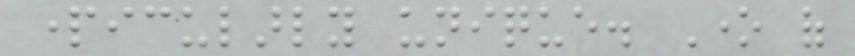particularly unique. One of
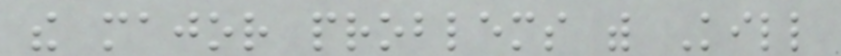the major problems with Kill
